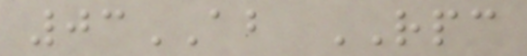03AB RPC
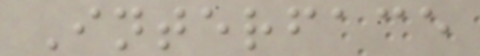Interface
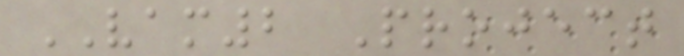VAM2 Project
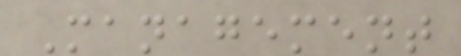Management
